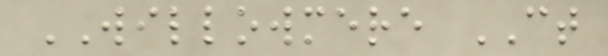WILLOWMERE CT
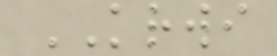KRWI
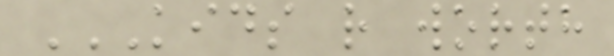KIDS R WORTH
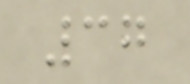37
